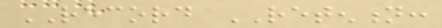RECORD RETENTION:
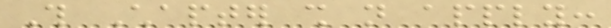This Chapter shall not apply:
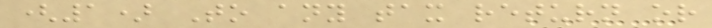(1) To any tax return or
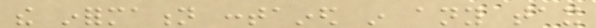the information contained in any tax
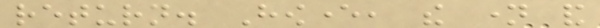return. However, the name and
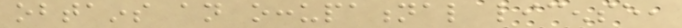obtains an occupational license,
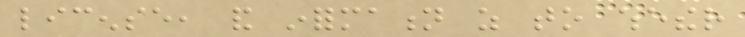license, and information as to whether
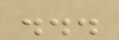...
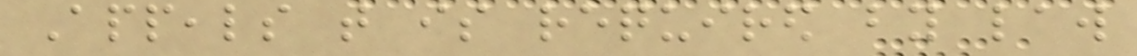Appeals that is required by law
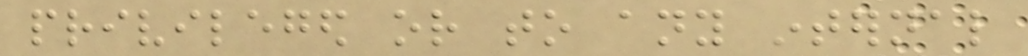privileged or to any internal
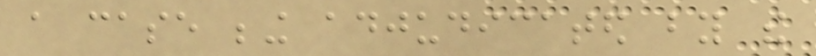a case being adjudicated by the
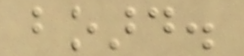board.
